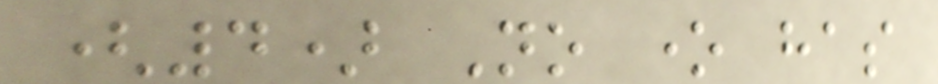(4) No one has
